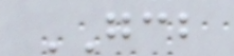GCB
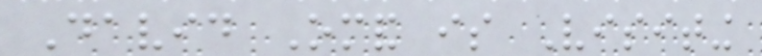David Omand is Visiting
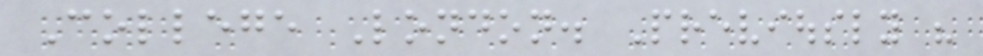College London. Previously his
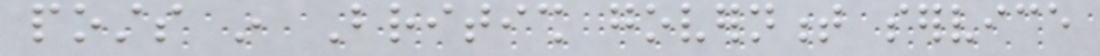posts in British government service
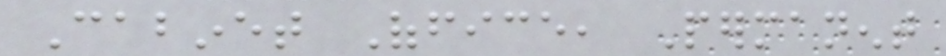Cabinet Office, Permanent
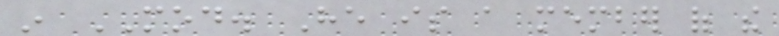in MOD. He is a member of the
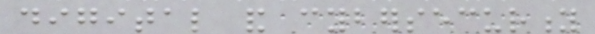digital and cybersecurity
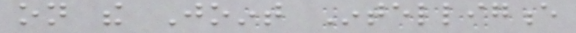on the Joint Intelligence
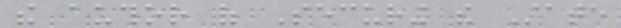the author of Securing the State
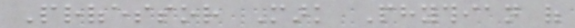Professor Mark Phythian of
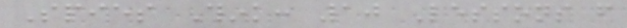Spies Think: 10 Lessons from
